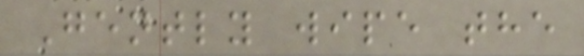Gently wipe the
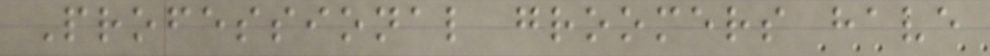Professional groomers have
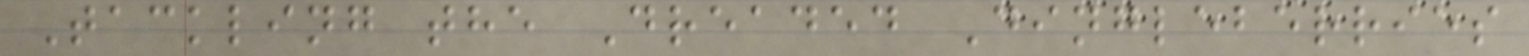Tackling the Dreaded Dingleberries
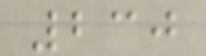230
